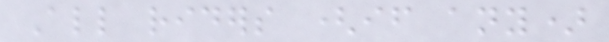All riders (if any)
